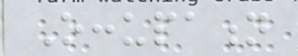Occupation
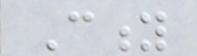City
